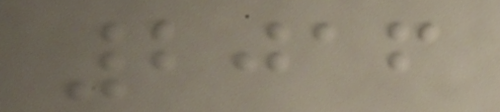2016
